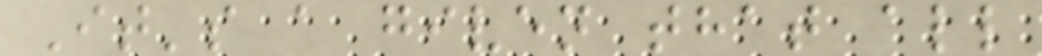It's a given that all
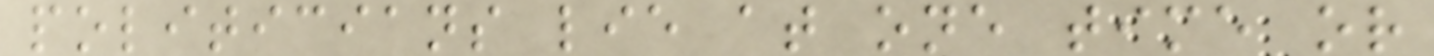politicians lie at one time or
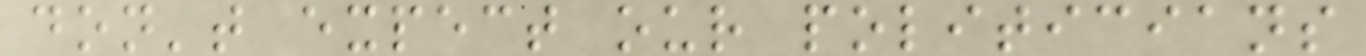don't expect our politicians
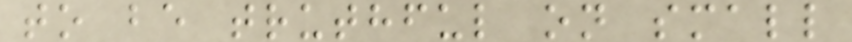to be truthful on small
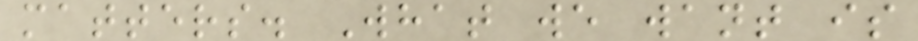matters. What we want is
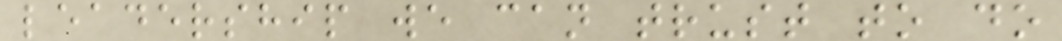leadership we can trust to do
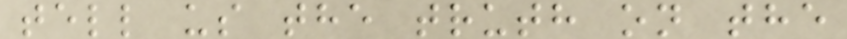tell us the truth on the
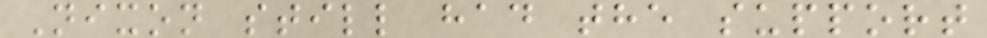Nixon still had the support
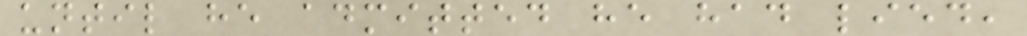until he admitted he had lied,
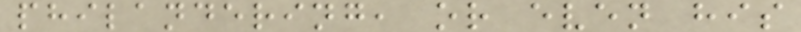philandering, or even his
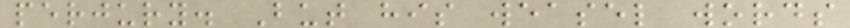perjury. But his weasel words
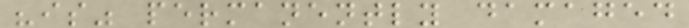"is" permanently damaged
